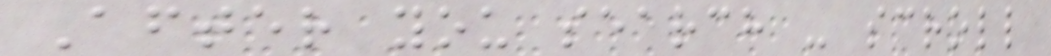After you search - scroll
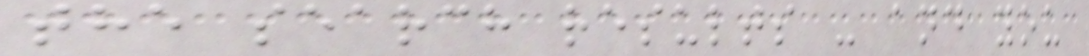the search results - and you
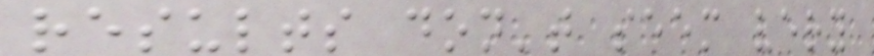results don't seem very
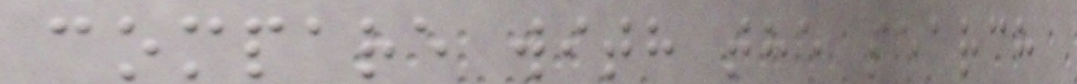compare with the search
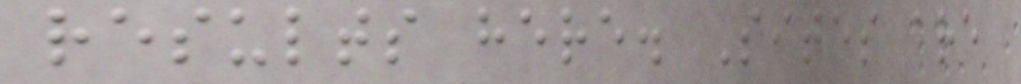results here. Sites are
